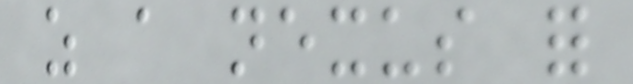as a nexus for
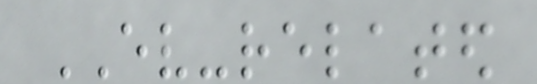EV-related
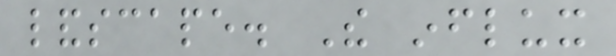landscape. The influx
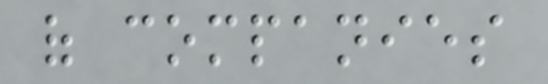of companies
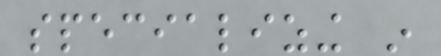specializing in
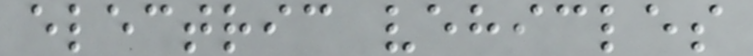electric vehicles
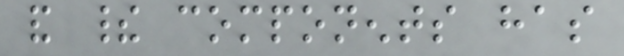and their components has
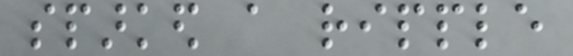sparked a ripple
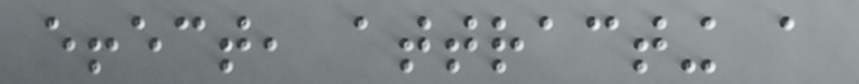effect, attracting a
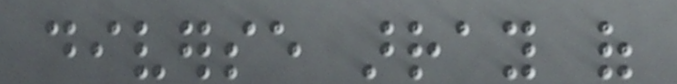diverse array of
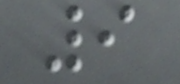9
